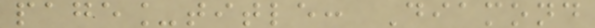page_title: Diamond
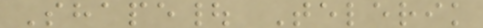Shape| Telerik
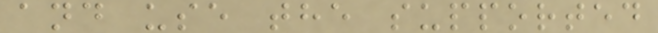and use the supported
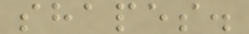shapes.
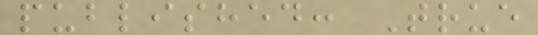published: True
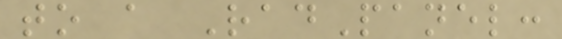to a RadPanel:
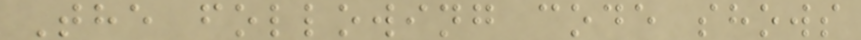The following code shows
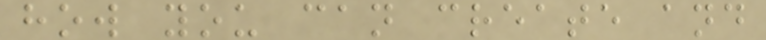how you can create and
